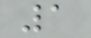1
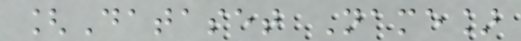[Dataset Name]
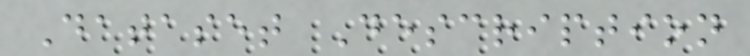Dataset Description
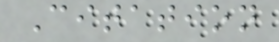Citation
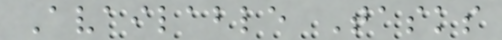Available Tasks
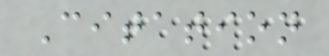Citation
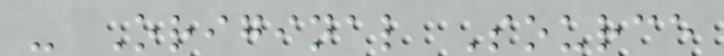- Original Source
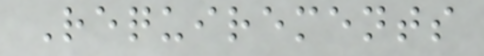Requirements
